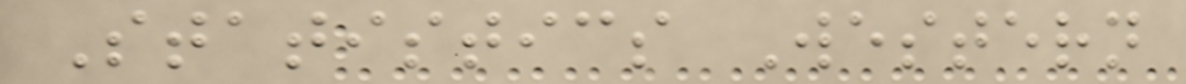Statistics Western
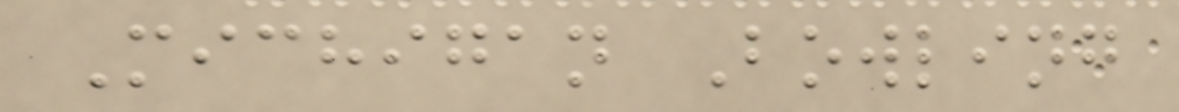Michigan Bowling
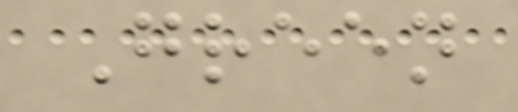Green
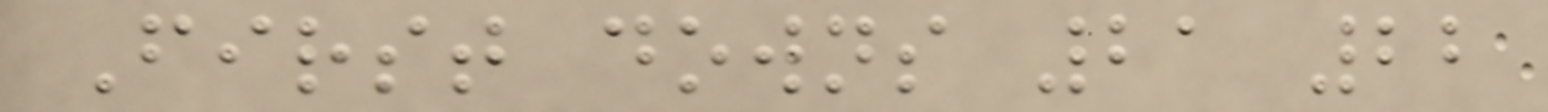First downs 21 22
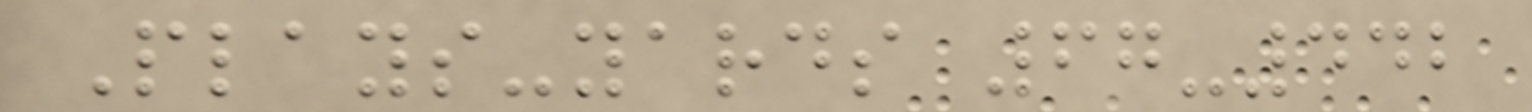Plays-yards 67-442
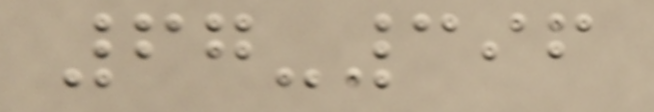67-396
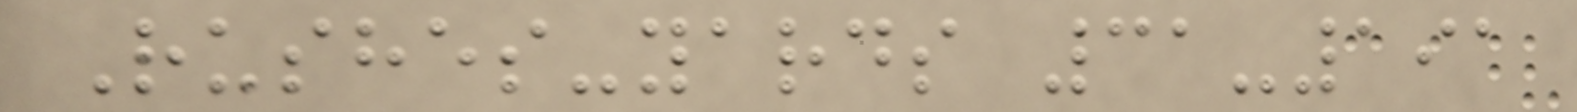Rushes-yards 31-191
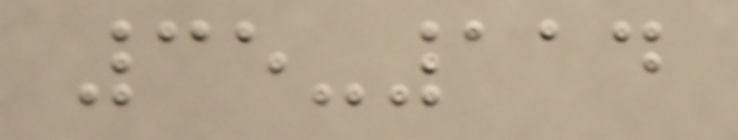35-114
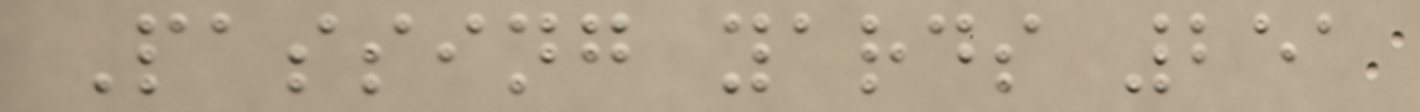Passing yards 251
